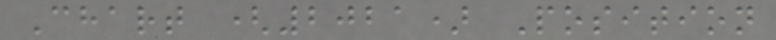Chart (2021) Position
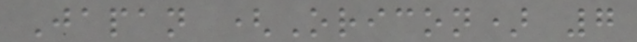Japan (Oricon) 7
